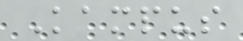Kampus
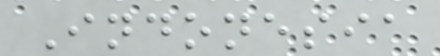Indonesia
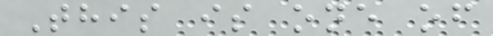This is one of
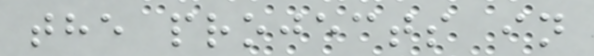the projects in
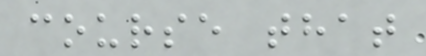course that
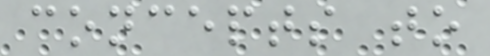concepts to
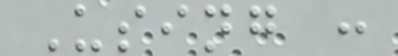Using :
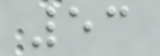53
